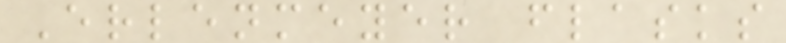Erlenmeyer flasks
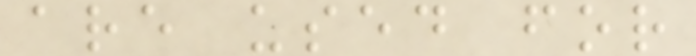are used for
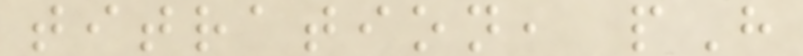titration, pH
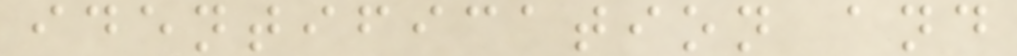identification and
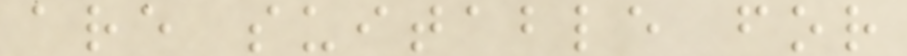are suitable for
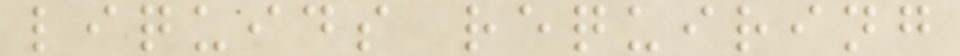liquids requiring
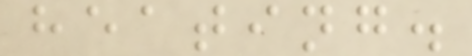heating.
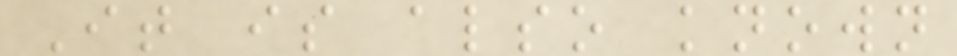It is also known
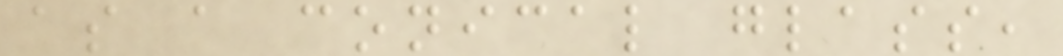as a conical glass,
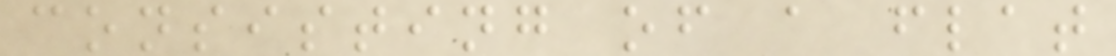consisting of a flat
